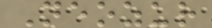Neozur
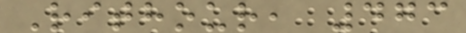Rithour, 473
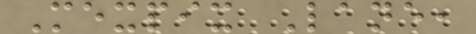Mexpix Lane,
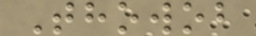Thowob
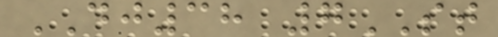DJ38 7ST
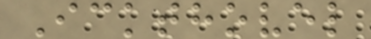Ickthovel
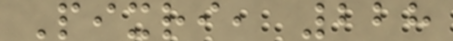Pixri, 228
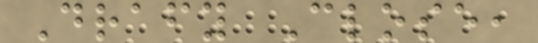Drafy Close,
